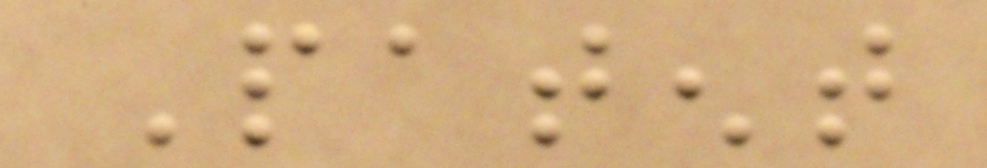Patent
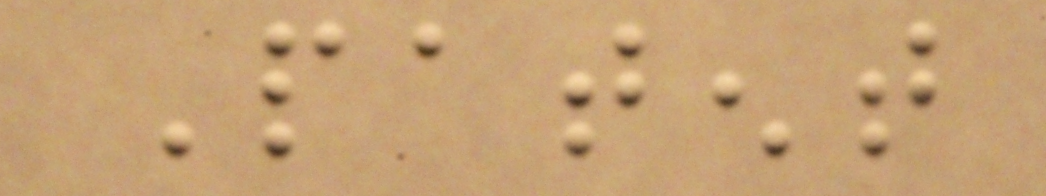Patent
